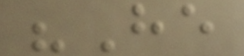"He
